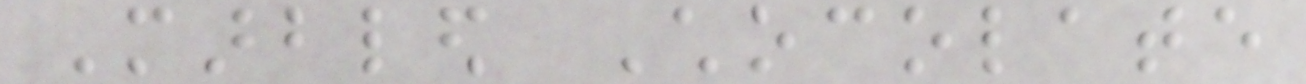Marbled Chocolate
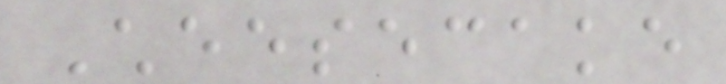Cheesecake
